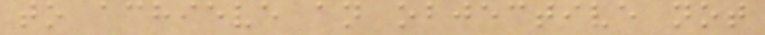to achieve an objective not
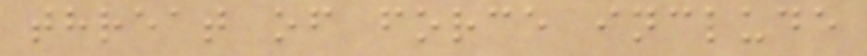threat of force include
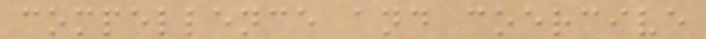compellence and coercive
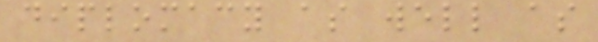diplomacy as well as
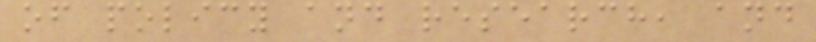of policy and research, and
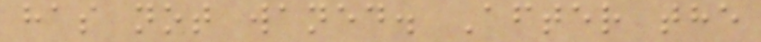has not waned. After the
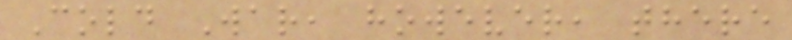Cold War, however, there
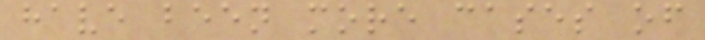have been more cases of
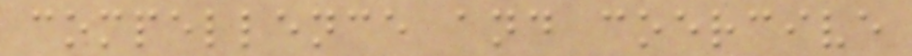compellence and coercive
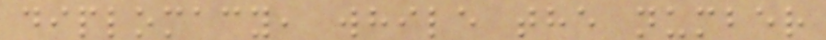diplomacy, while the number
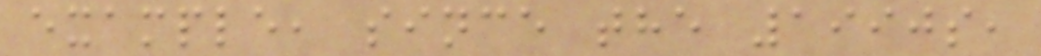example, since the 1990s,
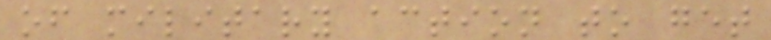of military action to get
